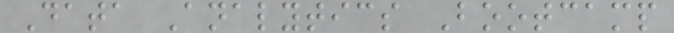Data Analytics Bootcamp
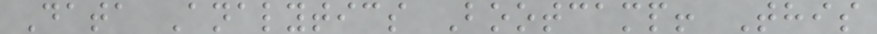Data Analytics Bootcamp! This
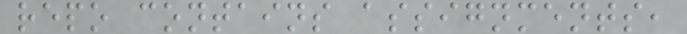repo contains assignments,
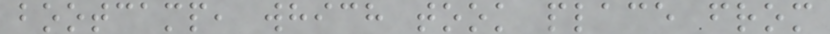bootcamp, which took place from
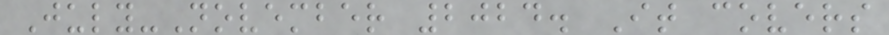July-November 2024. It covers
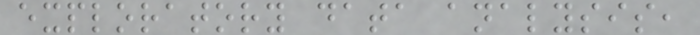exploratory data analysis,
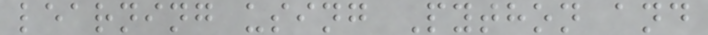learning using Python and
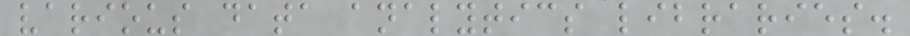various data analytics libraries.
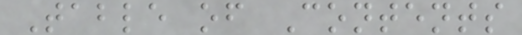Table of Contents
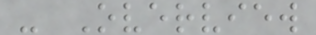- Overview
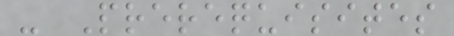- Prerequisites
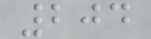204
